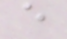e
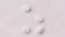z
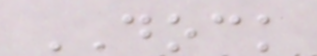DOCK
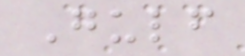Gulf
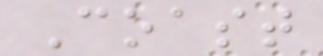Coast
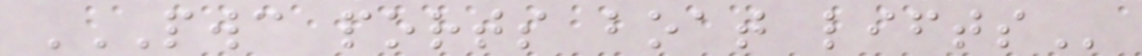PWC PORTS BOAT LIFTS
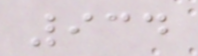934
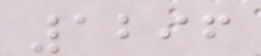1296
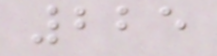225
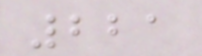221
